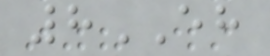8EH
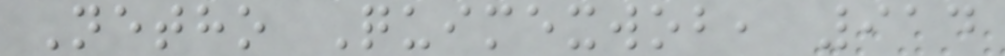Netho Quimexwob, 914
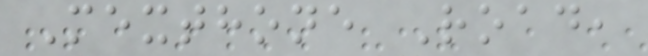Mexthone Road,
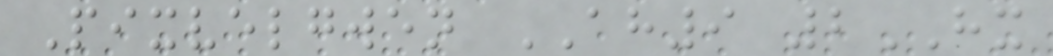Pixvelgwen AH9 2HX
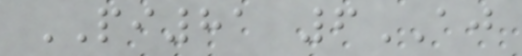PI81 6AJ
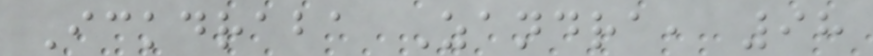Ickdraba Zandra, 98
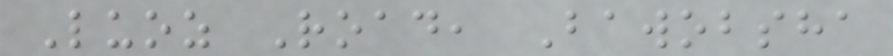Luoz Road, Bawobsha
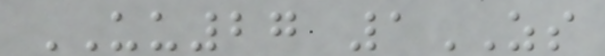UU27 1ZS
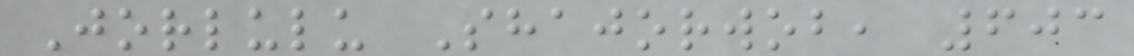Jorlulu Shajorwob, 603
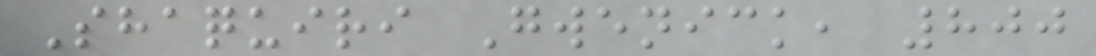Shaquiri Gwenick, 800
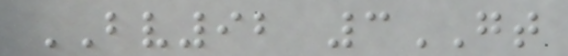BV92 3GT
